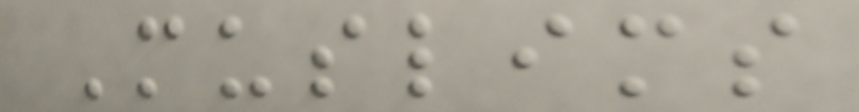Muslims
